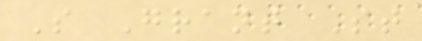S Grant St
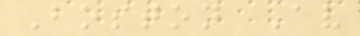Boston Av
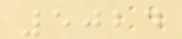5024
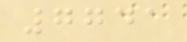7741
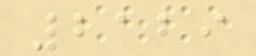2129
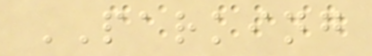PARKING
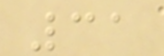31
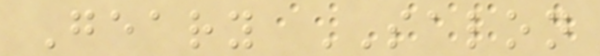Geary SALON
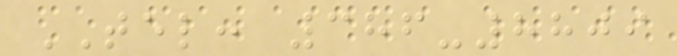TEL: 386-8809
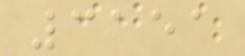3151
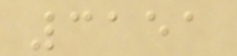3151
